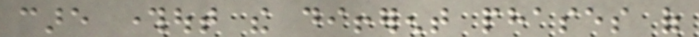care throughout the different phases of
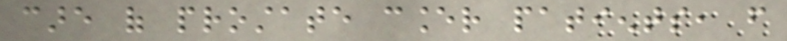care of prostate cancer patients, from
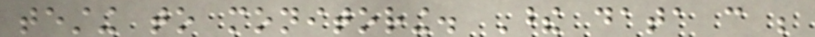testing to monitoring. These data can be
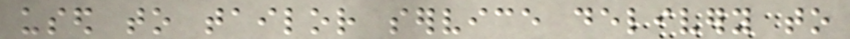used to tailor service delivery to
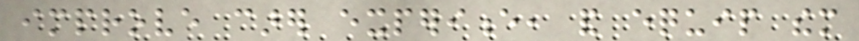improve carer experience, and equip them
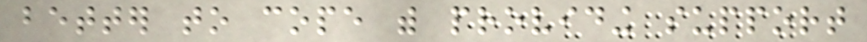better to cope with providing support
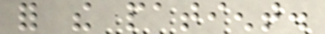for the patient.
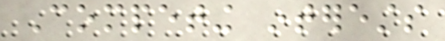Competing interests
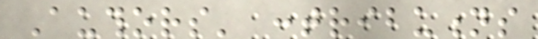Authors' contributions
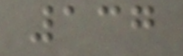137
